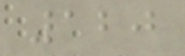120
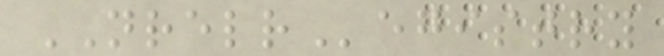NRELRegistry
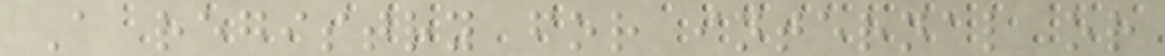A registry for internal or
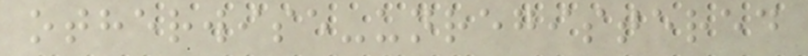otherwise-unregistered
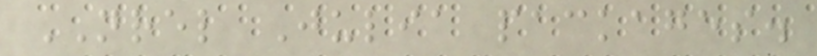NREL Julia packages.
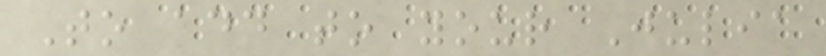To add to your Julia
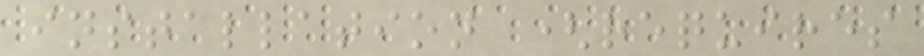installation (requires
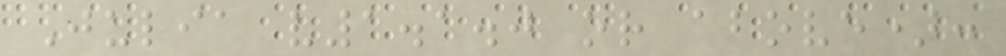Julia v1.1.0 or above):
